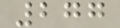277
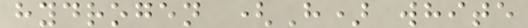hydrogen (H) white
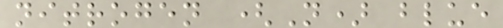nitrogen (N) blue
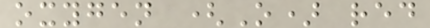oxygen (O) red
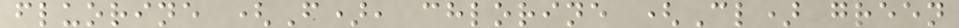fluorine (F), chlorine (Cl) green
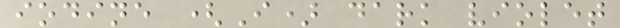iodine (I) dark violet
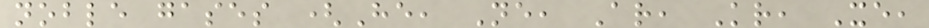noble gases (He, Ne, Ar, Kr, Xe,
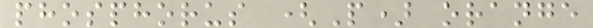phosphorus (P) orange
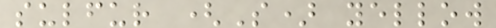sulfur (S) yellow
